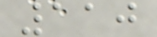110
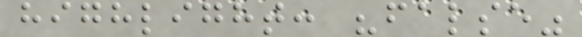highlight: "false"
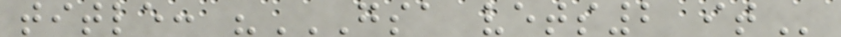title: "GSA VETS2 IT
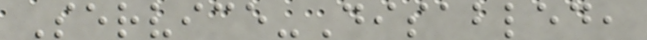Service-Disabled,
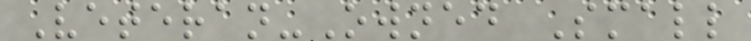Veteran-Owned Small
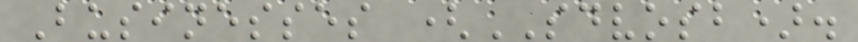Businesses (SDVOSB).
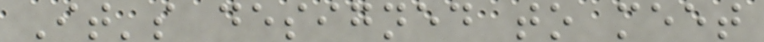It's designed to meet
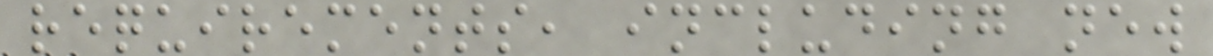requirements, including new
